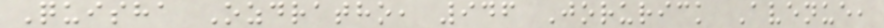Quisha Ozdratho, 946 Jorurick Avenue,
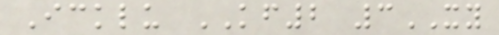Icklu KF2 3XY
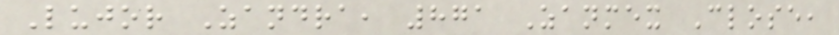Lujor Zandra, 871 Zanmex Close,
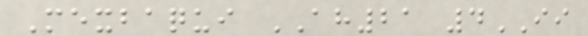Mexbaqui AH21 4II
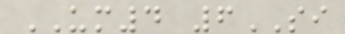UM4 6SI
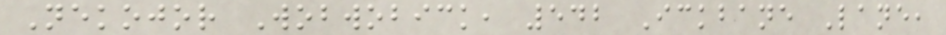Nekojor Wobwobick, 542 Ickbane Lane,
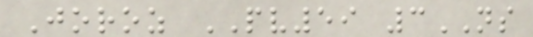Joroz PV59 3NS
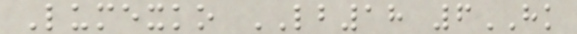Lumexko LB18 6HK
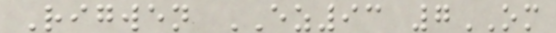Rigwen EZ93 7OM
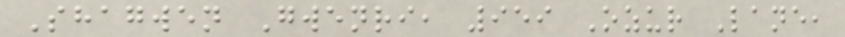Shagwen Gwenri, 959 Ozur Lane,
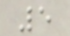5
